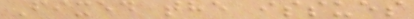Fixed the issues
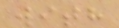with
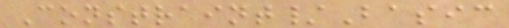Constraint/Basic
